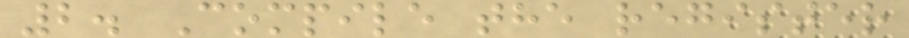2. Compile the register
